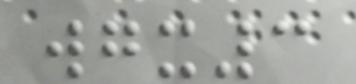wgx3
